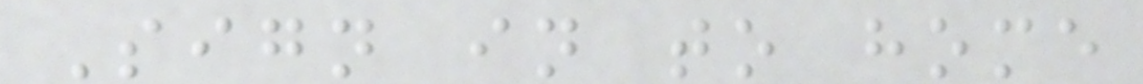Sign in to home
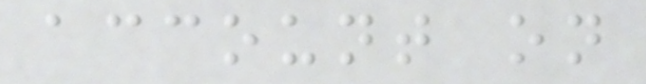account on
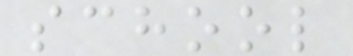school
